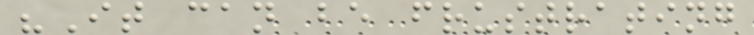"It can be frustrating
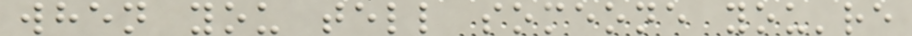when you tell someone you're
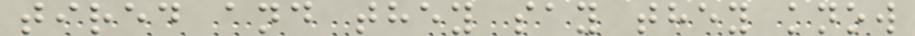tired and they say they know
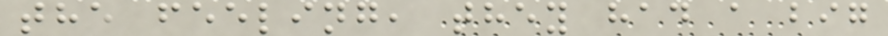the feeling, they had a big
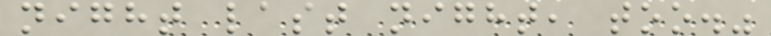night last night, too."
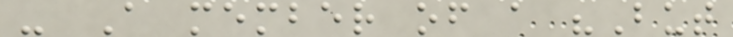- A member of a "But
